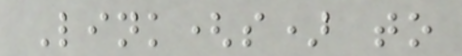Link(s) to
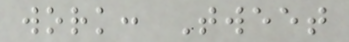work: Tweet
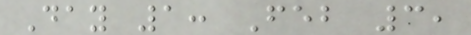Day 1: Feb 3,
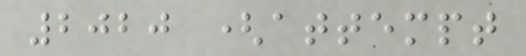2020 (attempt
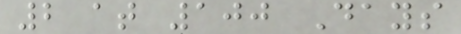2 at 100 Days
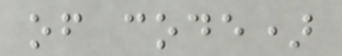of code)
